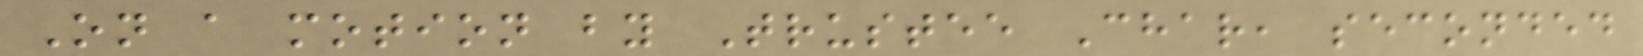On a motion by Trustee Char, seconded
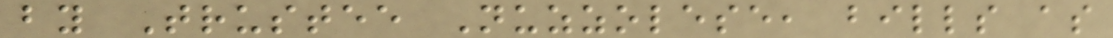by Trustee Nuzzolese, bills as
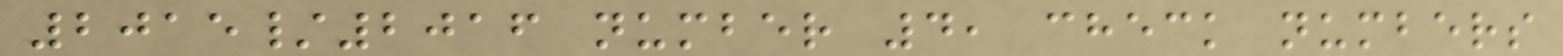2015/2016 number 4, check numbers
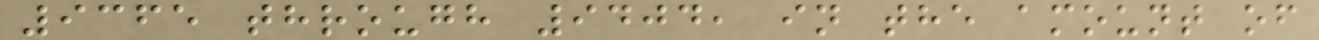9365 through 9404, in the amount of
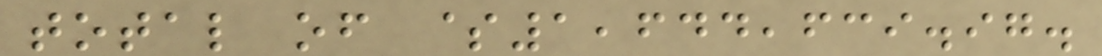total of $1,644,639.97.
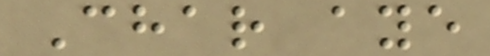Char aye
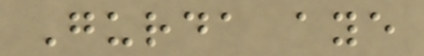Gurda aye
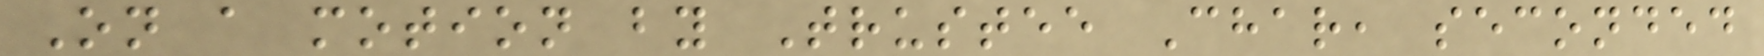On a motion by Trustee Char, seconded
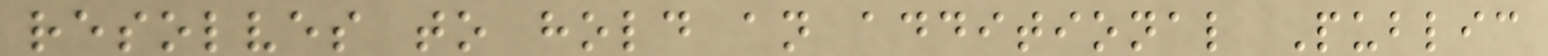resolves to hold an additional Public
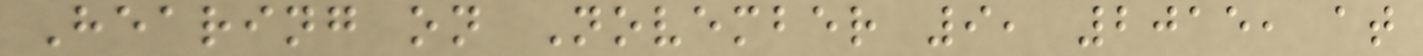Hearing on November 9, 2015, at
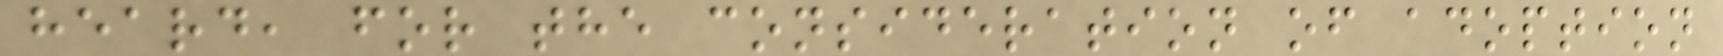heard, for the consideration of adoption
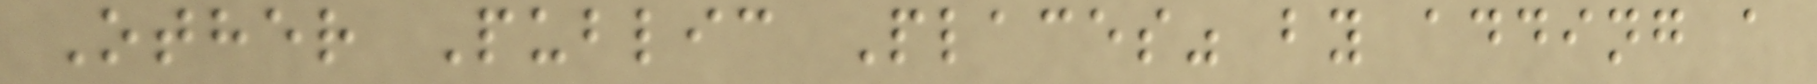Other Public Places" by adding a
